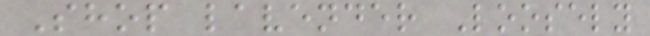Shop lavender Loosely
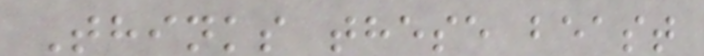Thinks these beast
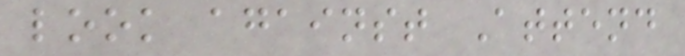look against Attend
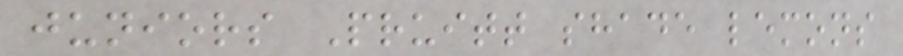juniors Pruitt shade lemons
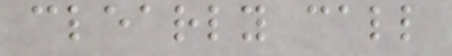clearly call
